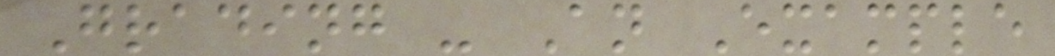Grading - An Example
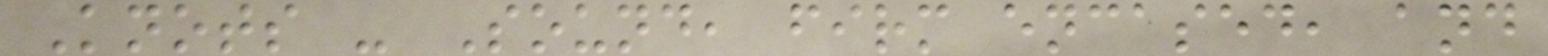Knots - Sound, firm encased, and
